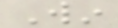Win
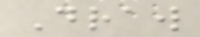Draw
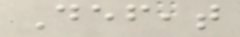Defeat
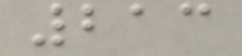213
